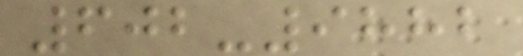602-9882
